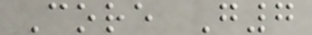Core G7
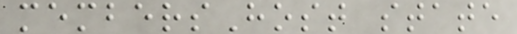membersHost state
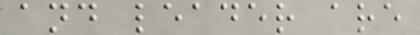and leader are
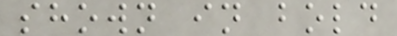shown in bold
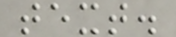text.
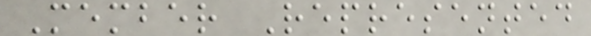Member Represented
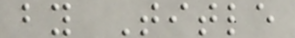by Title
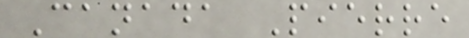Canada Pierre
